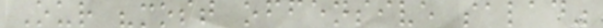Our "most offensive salad"
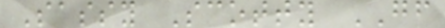Sassy Scotty GF
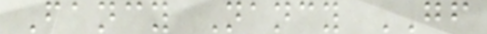Fancy Nancy GF
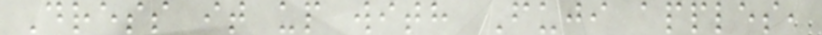Dress it up with Fuji apples,
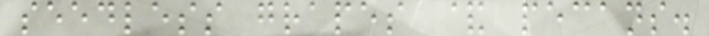seedless grapes & pecans.
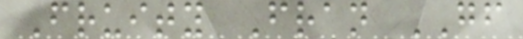Fruity Fran GF
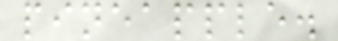pineapple.
